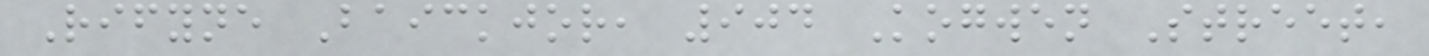Rifyne Baickjor, 904 Kogwen Street,
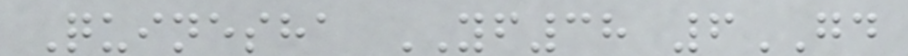Quinesha YF38 6GD
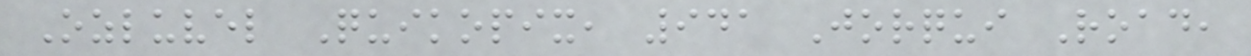Ozluvel Quikopix, 941 Jorqui Road,
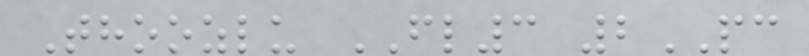Thoozlu FL3 2PC
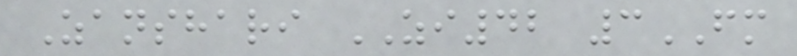Zanshari ZI42 3FM
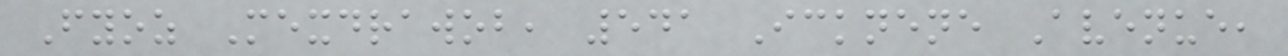Fyoz Mexdrawob, 541 Icknene Avenue,
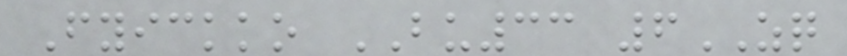Fyickko BU33 6ZQ
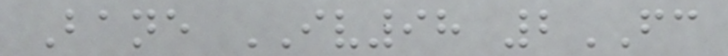Bane IV98 2FC
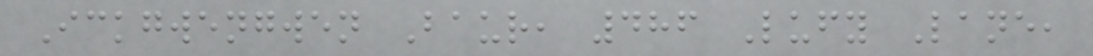Ickgwengwen Baur, 486 Lufy Lane,
